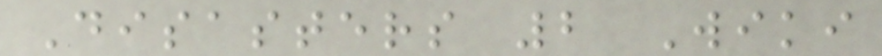Disasters 2 Wiki
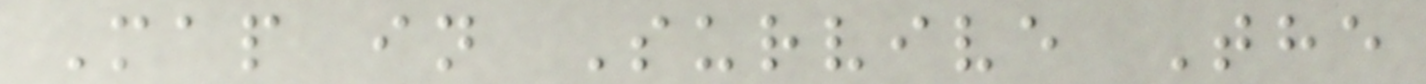Map in Survive The
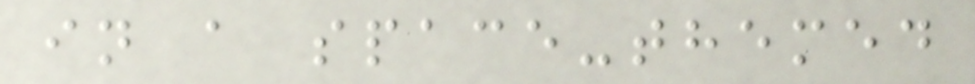in a space-themed
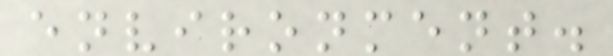environment.
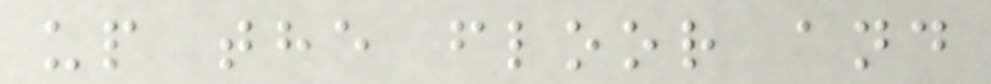up the floor and
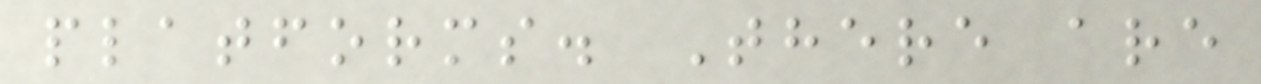platforms. There are
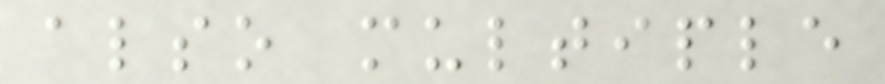also multiple
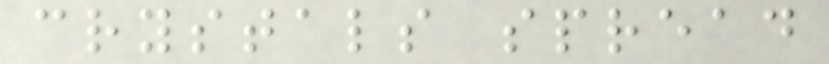crystals spread
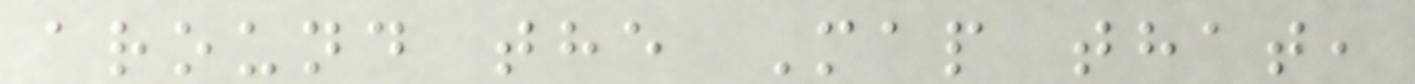around the Map that,
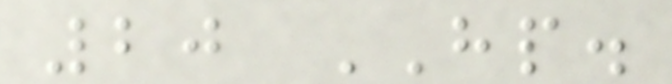20 HP.
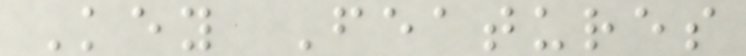Key Features
